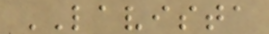LAVISTA
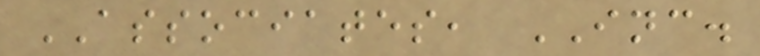ASSOCIATES, INC.
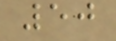50
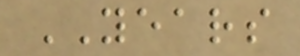YEARS
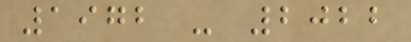1972 - 2022
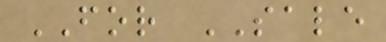FOR SALE
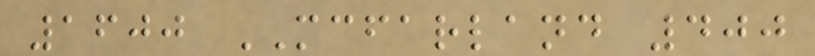1600 MCFARLAND 400
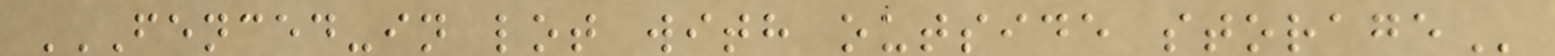FENCED-IN LOT WITH OUTSIDE STORAGE
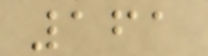161
